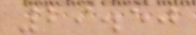29.50
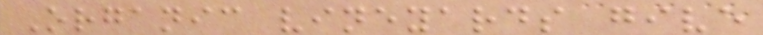Organic vineyards give
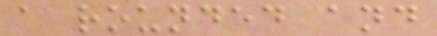a rounded and
